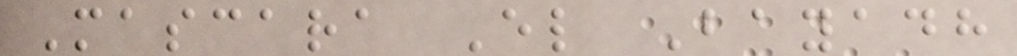Mascara El Bayadh
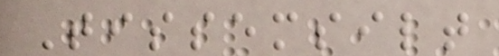Tissemsilt
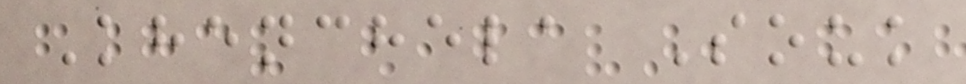Khenchela Souk
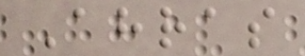Ahras
